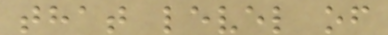that level of
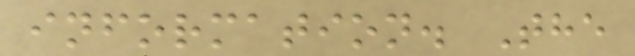information. The
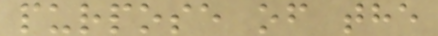purpose of the
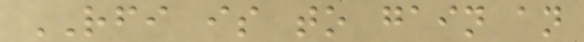RFI is to gain an
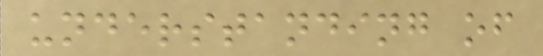understanding of
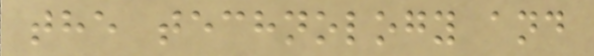the technology and
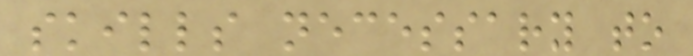skills necessary to
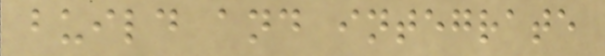build and integrate
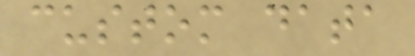custom data
